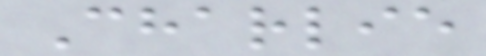Charlie
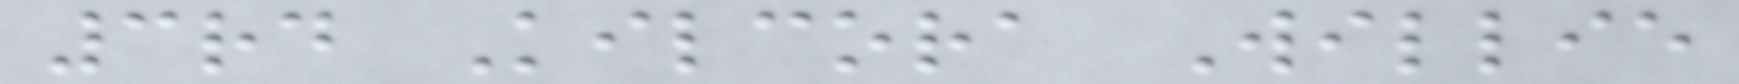3rd Kilcora Willie
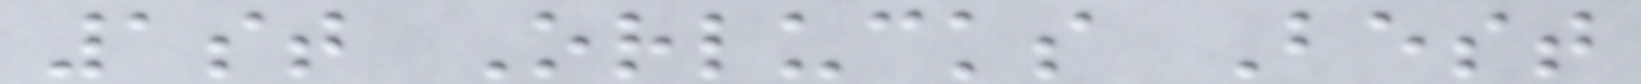1st Orlucks Best
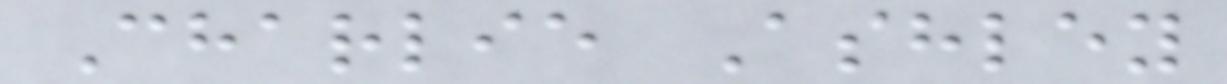Charlie Ashley
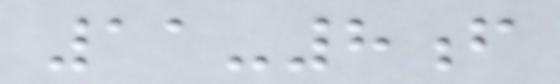11-8f
